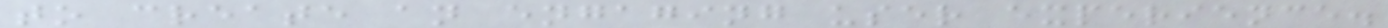to create an engaging user experience.
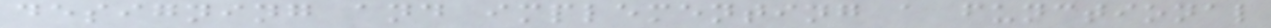designing and implementing a functional
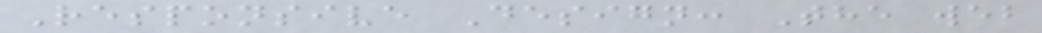Responsive Design: The web
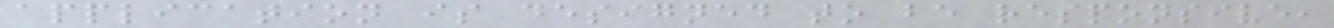application is designed to be responsive,
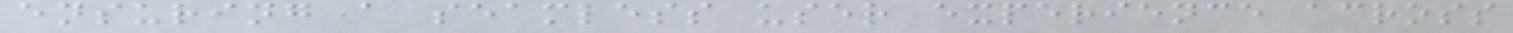ensuring a seamless user experience across
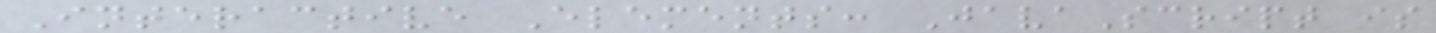Interactive Elements: JavaScript is
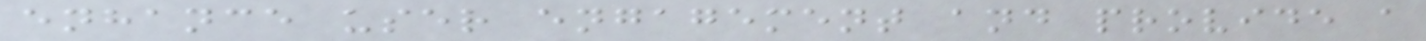enhance user engagement and provide a
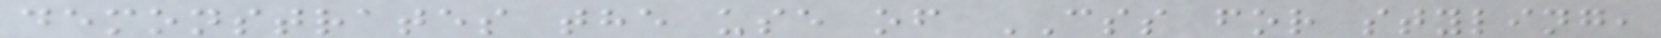demonstrates the use of CSS for styling,
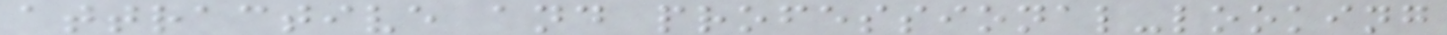attractive and professional-looking
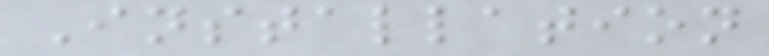Installation
